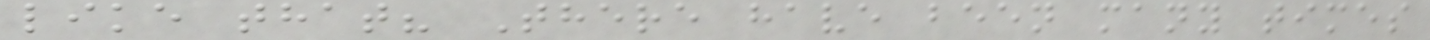like that? There have been many times
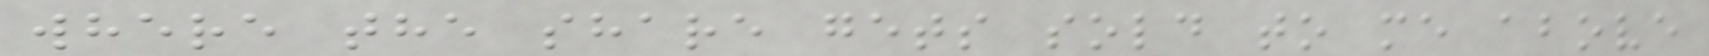where the share gets sold to me above
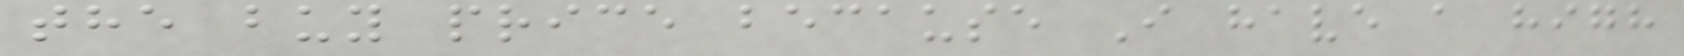the buy price because I have a high
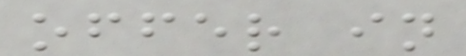offer in
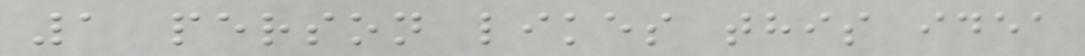1 person likes this idea
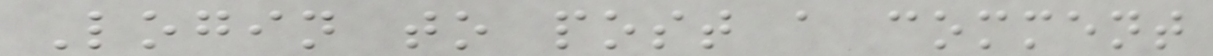Login to post a comment
